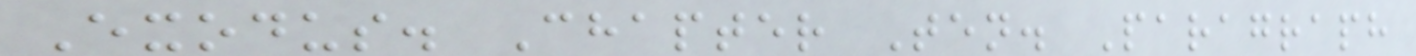Exodus. Chapter Ten. Paragraph
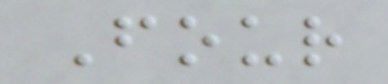Four
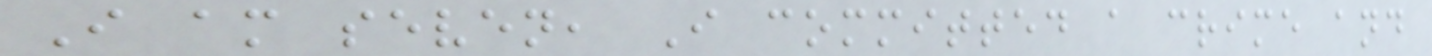I am seven, I committed a crime and
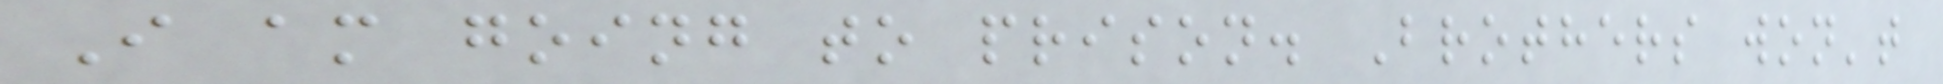I am going to prison. Brothers won't
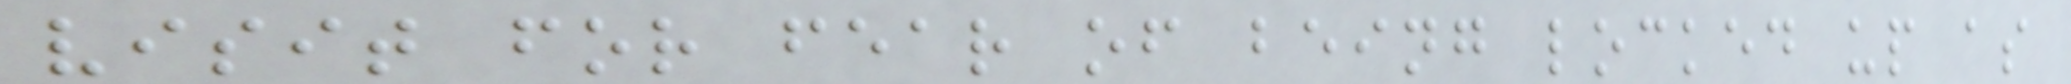visit for fear of being locked up as
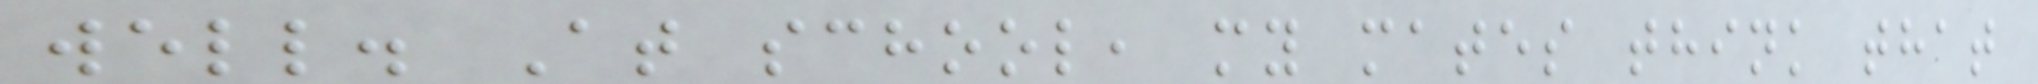well. At school, my mates think that
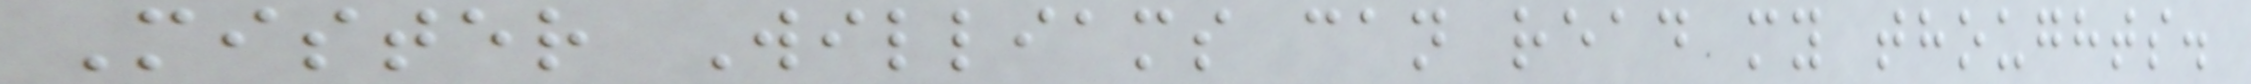Mister Williams can read my thoughts.
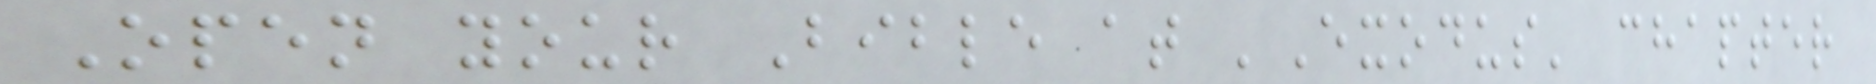Open your Bible at 'Exodus' chapter
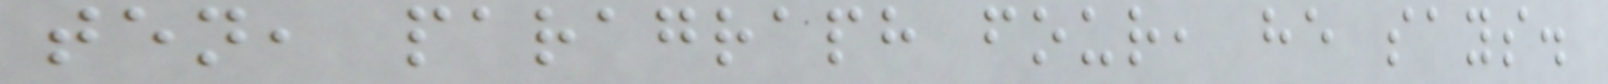ten, paragraph four, he says.
